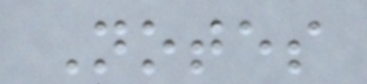Notes
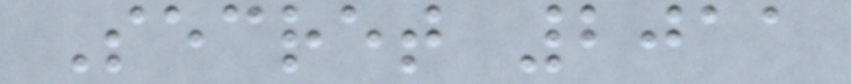Secret 2011
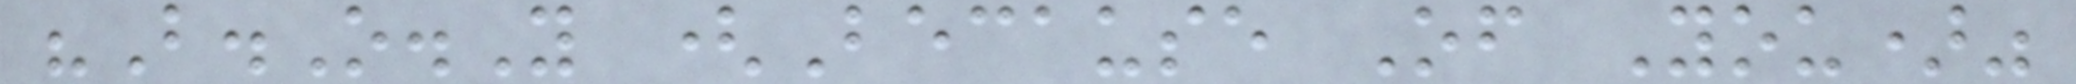"B.O.Y (Because Of You)"
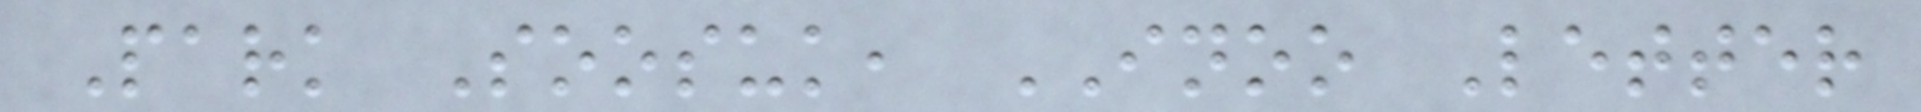Park Soosuk, INOO Letter
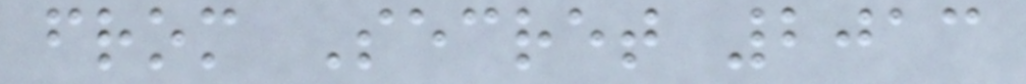from Secret 2013
